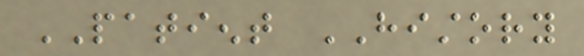PATIENT HISTORY
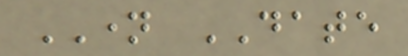NAME DATE
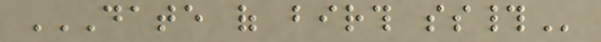DATE OF BIRTH SS#
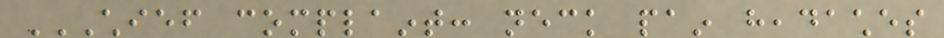CHIEF COMPLAINT: NECK PAIN HEADACHES
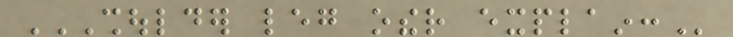SHOULDER LEG OTHER EXPLAIN:
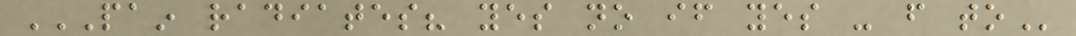PAIN RADIATES? YES NO IF YES - FROM TO
